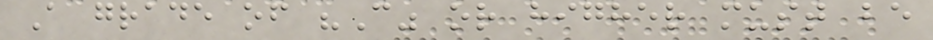A grade of "C" or higher must be
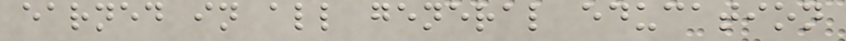earned in all general education
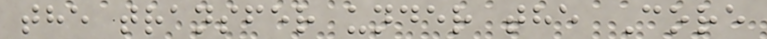the transfer under the Core
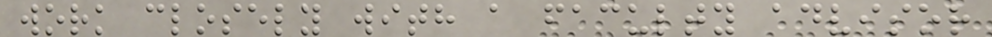work closely with a faculty advisor
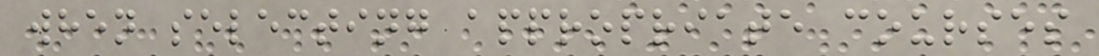when selecting appropriate courses
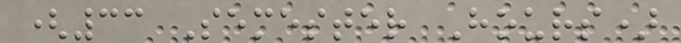(33 Semester Hours)
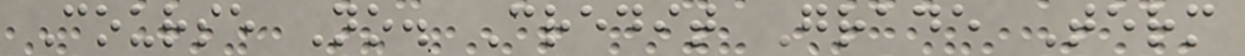Course No. Credit Grade Term
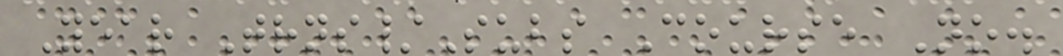Year Trns/Subs Course No.
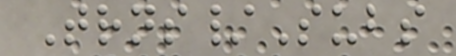Trns/Subs
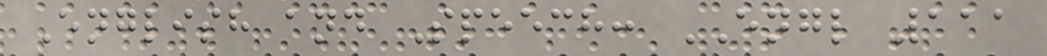English and Speech: ENGL 111
